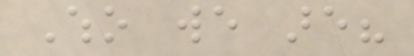Who we are?
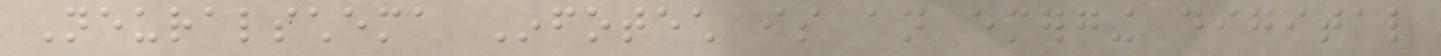Neuralschema Infotech is an emerging digital
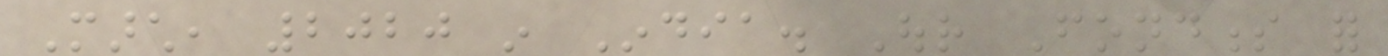March, 2020 in India. Our Fondness for
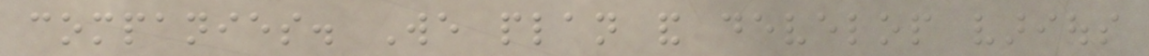companies. We plan and develop various
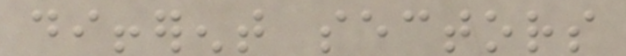different sectors
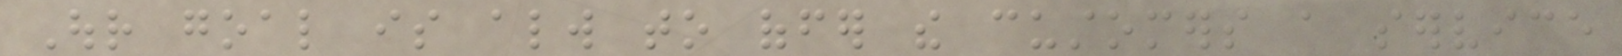Our goal is always to offer the customers a service
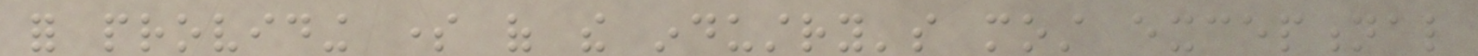for providing some of the industry's most exceptional
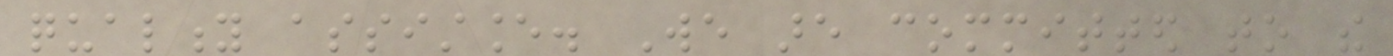quality assistance. We are committed to the
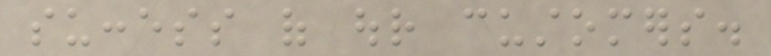success of our customers.
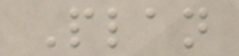Plan
